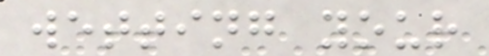wetting your
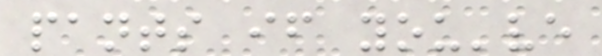pants if you've
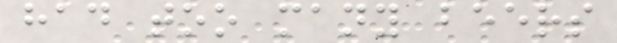had too many beers
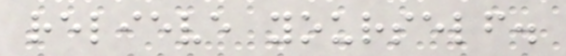relieve yourself.
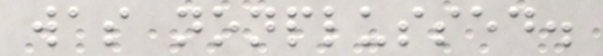was nonplussed.
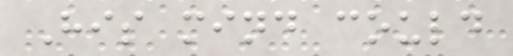His mind could
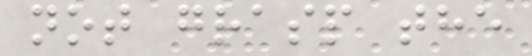not grasp the
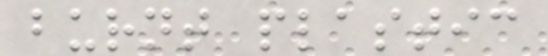burnt plastic
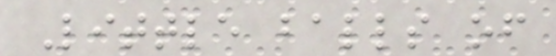Little balls of
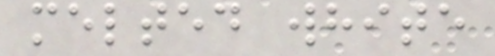melted white
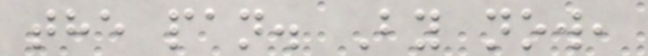the pan. By now,
